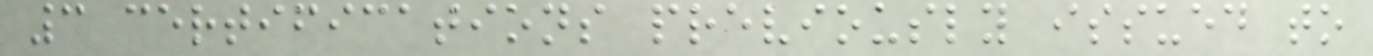3 certifications previously issued to
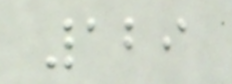129
